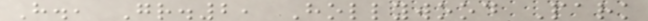H., Gr.2, Hollywood Park
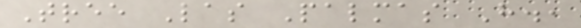Tree Las Palmas H.,
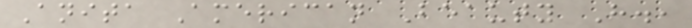Anita American Beauty H.,
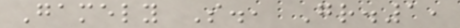Gamely S., Gr.1,
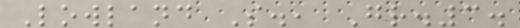Lowland S., Gr.3.
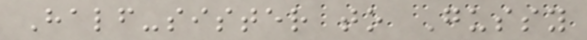Half-sister to Gussy
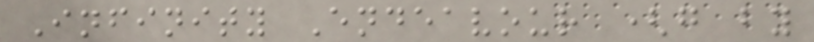Infinity Endeavour (g by
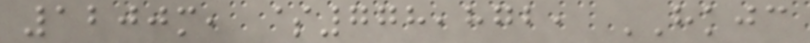1200m, $778,872, HKJC
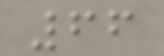66
